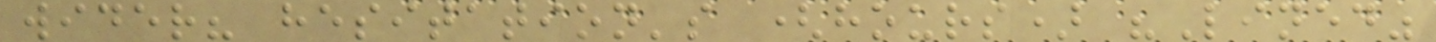wider? hesitation's (hours) "Lined"
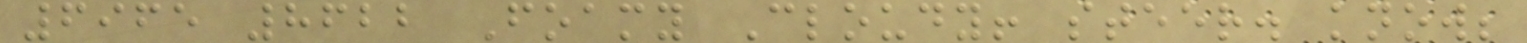6965 8622 Foamy Cloudy! steer. know;
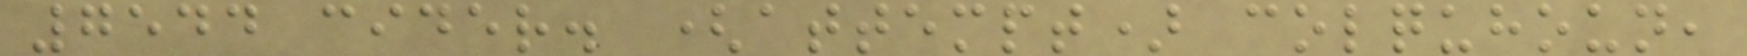7544 cider. (attempt) colquhoun,
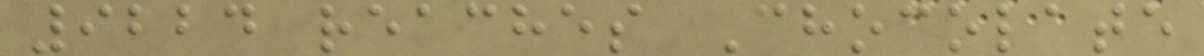9224 reaches Chocolate
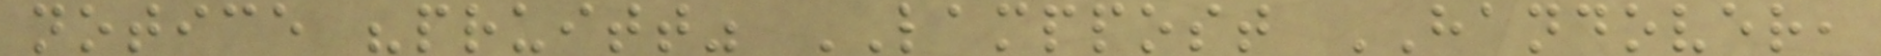notice "pruitt" LAMPPOST HANDOVER,
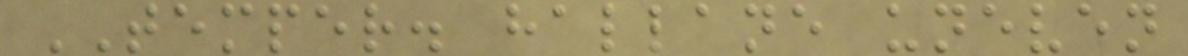TEMPER. hallane uneven
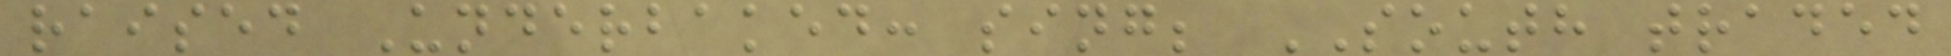raised Underbaked: sing; SOUTH traded
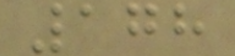178
